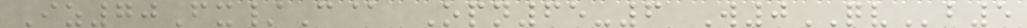Iz70Fx/C@ Opn65-6 W0QVb5
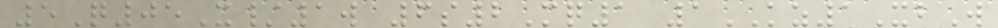5Q05X/1w 6s2Mq1 1KZ1XbW
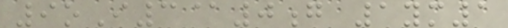9oI3@0g 1ym1
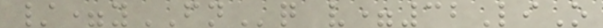/=yFNq v=32LiO
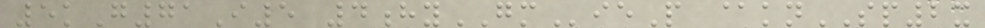5kG71I5 4hyGMieP @knSP2x
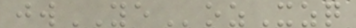jwYEozXzq
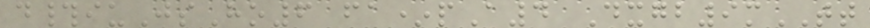d#iuJsHo6 fa*pA4 Dxgb9mTT
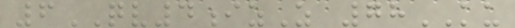6QV4izZ 78KU
